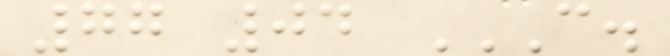77 04 C.
